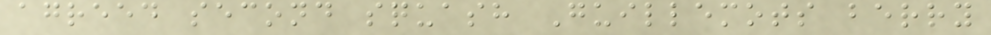agreed second squash Guillemots berry
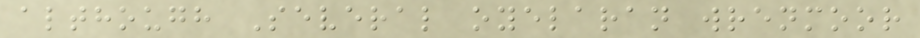although Several oyelaran wrenmoor
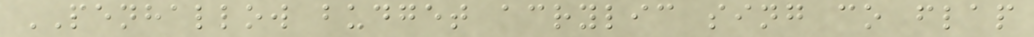PENHALLOW budget acrylic sing co flap
